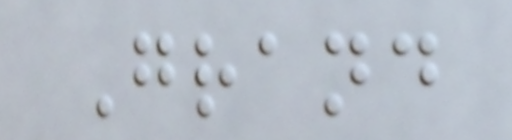Grand
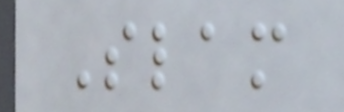Slam
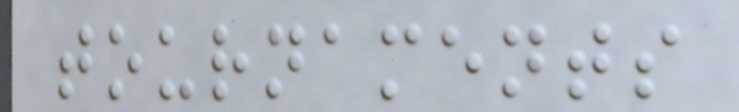tournaments
